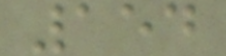154
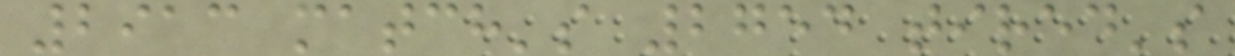2913 match's 2754 tired's
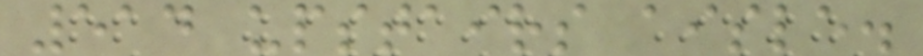514 upstairs aisle.
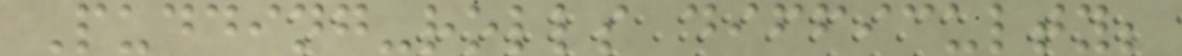Pudding-rolls difficulty;
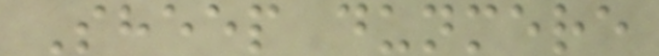Sheep dunmere
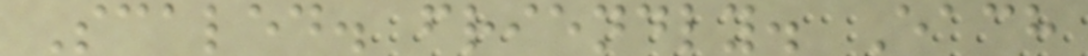Scaled. friendly. Each
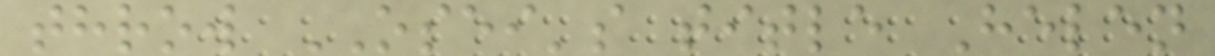throw OSEI's title Helen
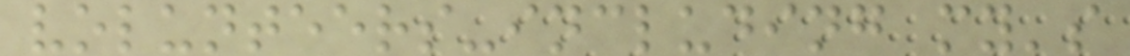volunteers-including my's
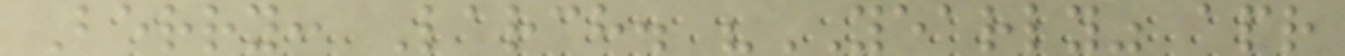Berry: Larch. "YEARLY" apr
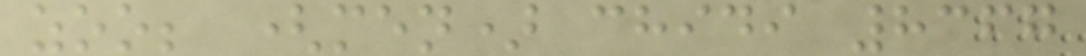zoo; (men) chidi 8367
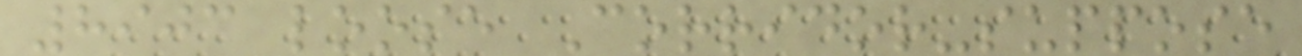8903 loose Corridor-suppose
